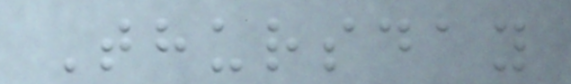Thursday
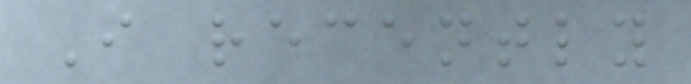I recently
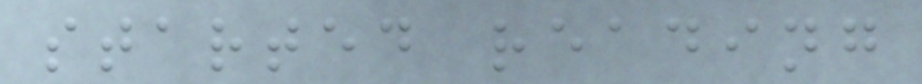started reading
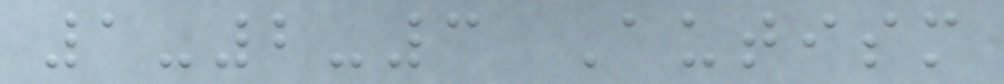1-2-3 Autism
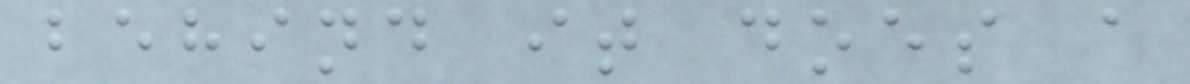behind it does a
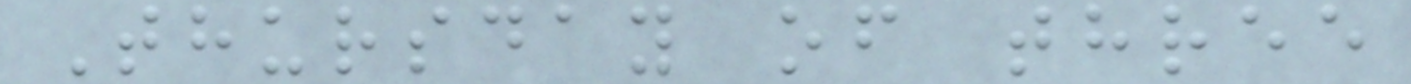Thursday of three
